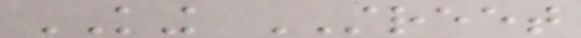KING STREET
